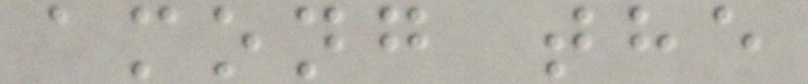among the
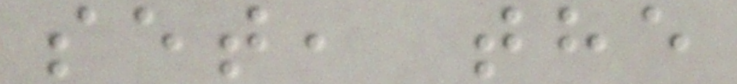set, the
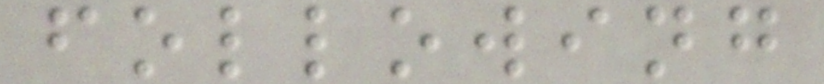following
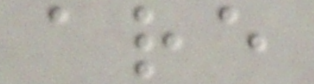are
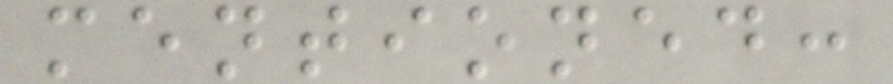mentioned:
